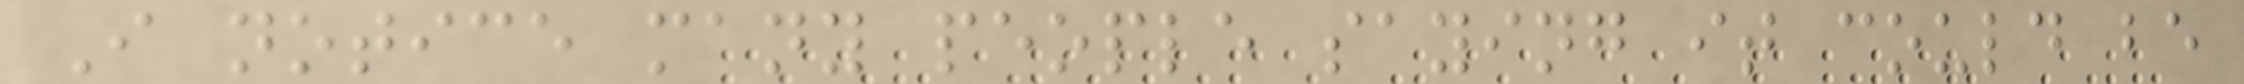I notice many people saying it could be
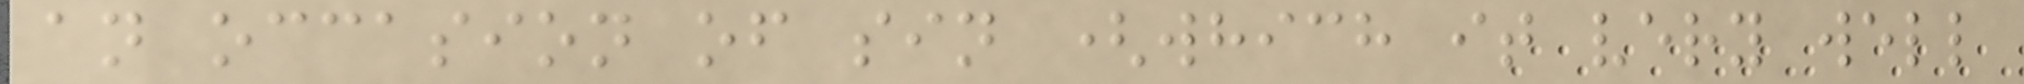an occasion of sin (which it very well
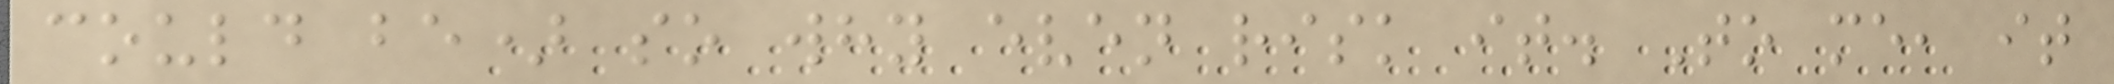could be) so why even risk it. To me, it
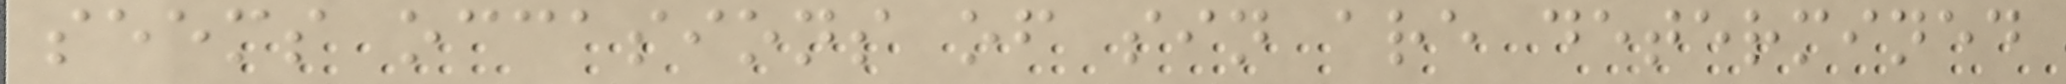seems occasions of sin are determined
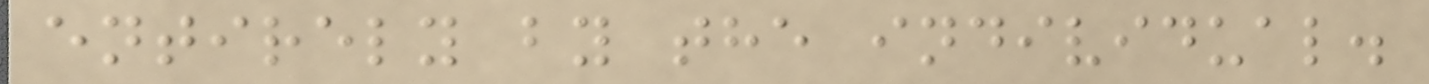entirely by the individual.
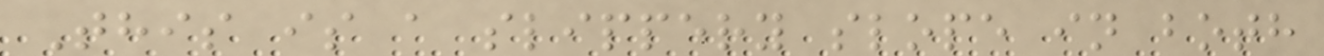This is a slippery slope in both
